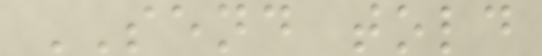SEND told
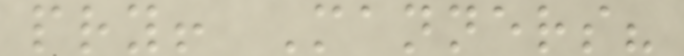pry! Manners?
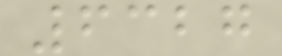6327
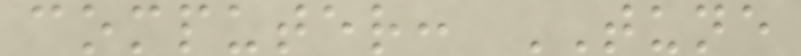computer: TUNE
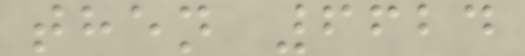then 6624
